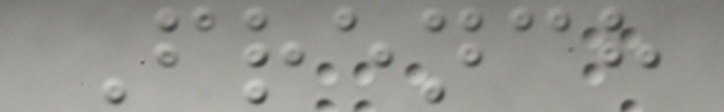French
